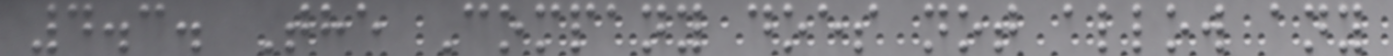4.3. The Company does not allow any
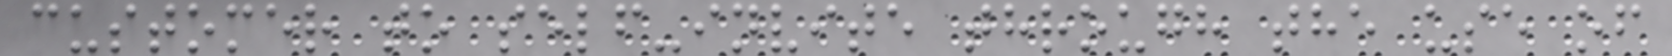customer to self-invite through the use of
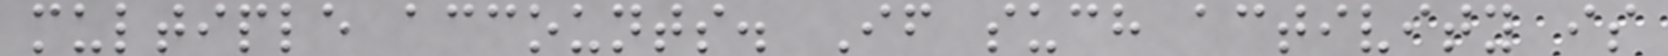multiple accounts. If such activity is
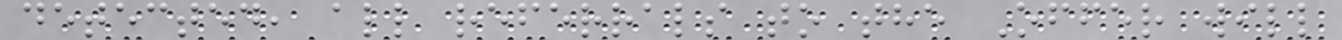detected, all referrals to the Offer will
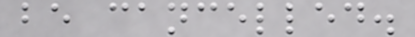be cancelled.
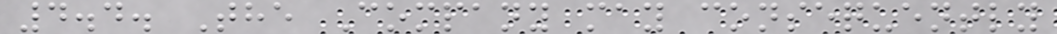4.4. The Company may consequently
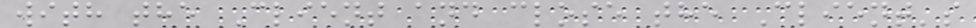with the Client and close the Client's
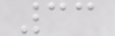33
